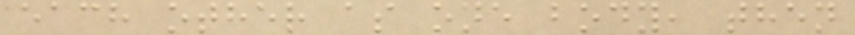each other as one body, then
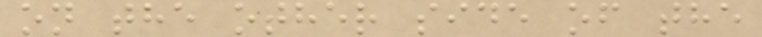on the other side of the
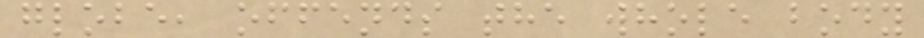globe, offends the whole body
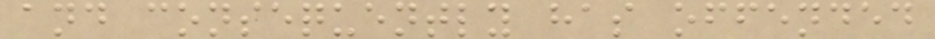and consequently has offended
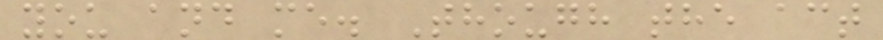you and me. Though the act
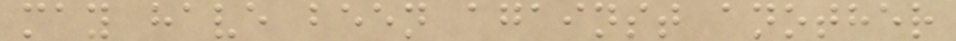may have been against another
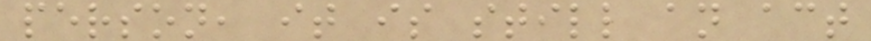person, it is still an act
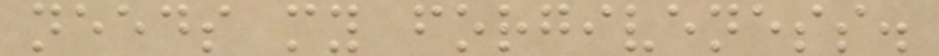needs my forgiveness.
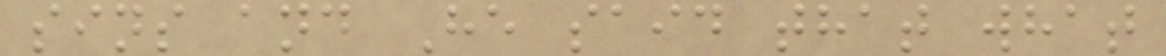sins and He said that what
